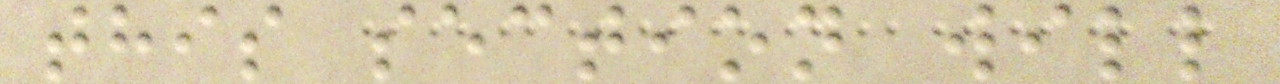this section will
